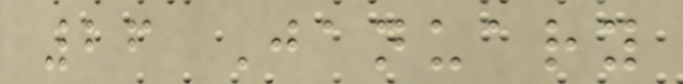26 January
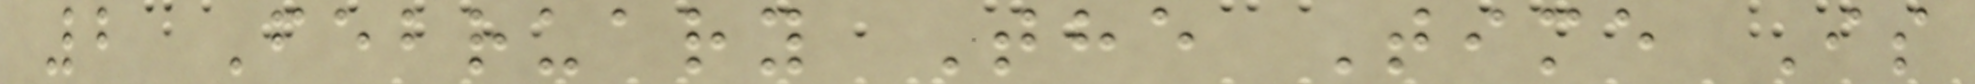2 February The Time Is
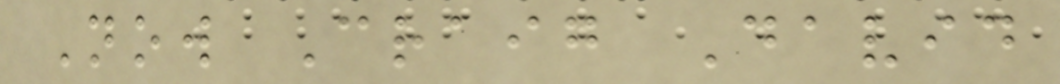Now Craig David
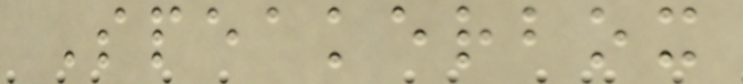Speakerbox
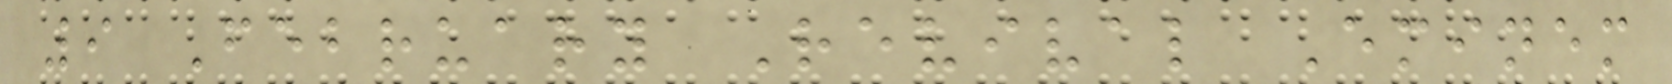9 February Revival Eminem
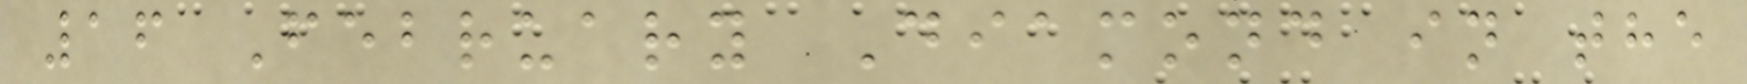16 February Diamond in the
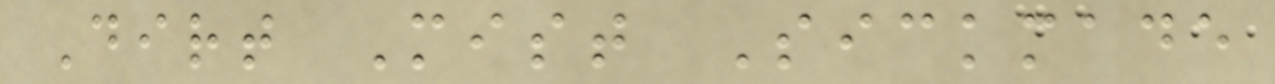Dirt Mist Sickmade
